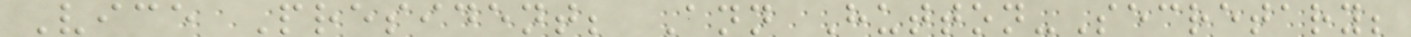Vice President; Ann Hutton-Secretary;
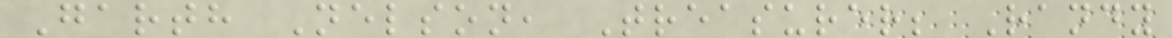Garth Nelson, Treasurer; Randy
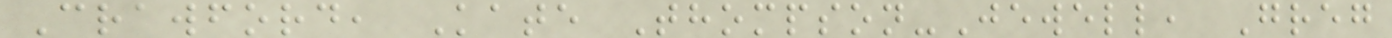Crawford, Kate Thompson-Jewell, Greg
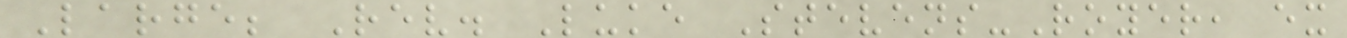Large; Rev. Luke Stevens-Royer, ex
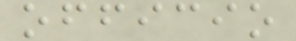officio
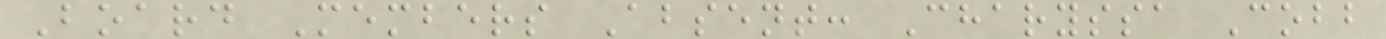Board Members Absent: Charyssa Cobb
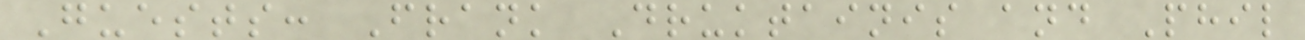Guests: Frank Druktainis and Phil
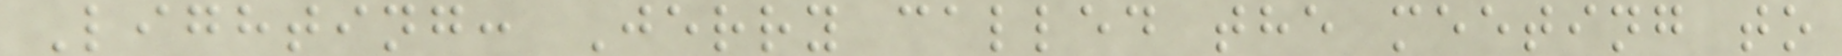Lighting: Jerry called the meeting to
